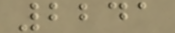2241
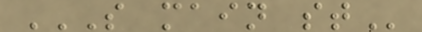S MAIN ST
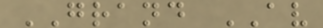GRAND AV
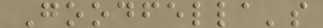Goodfella's
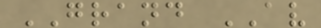GRAND AV
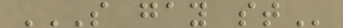S GAY ST
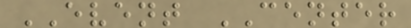EVENT CENTER
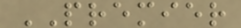PREMIER
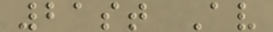21st Av
